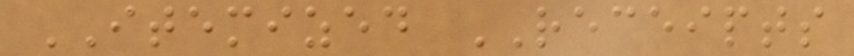ITEMIZED RECEIPTS
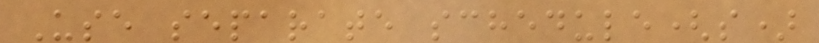Use separate schedule(s)
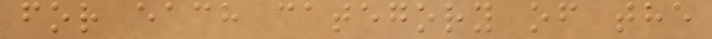for each category of the
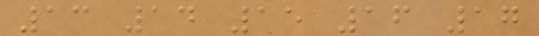13 14 15 16 17
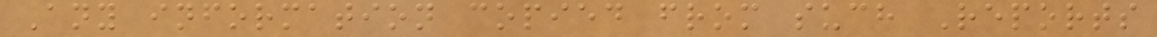Any information copied from such Reports
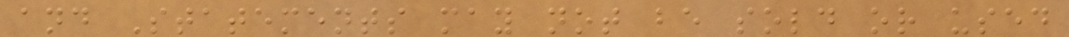and Statements may not be sold or used
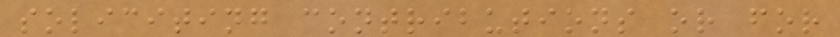soliciting contributions or for
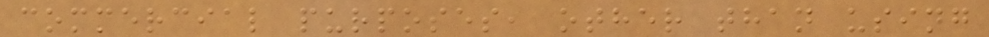commercial purposes, other than using
